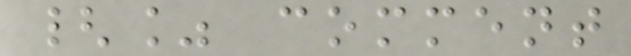{% comment
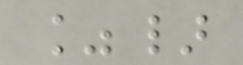%}
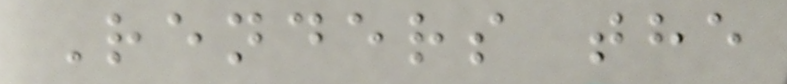Renders the
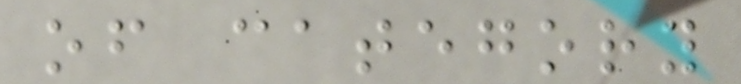of category
